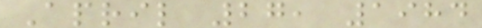April 27, 1984
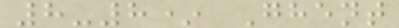8-8* Ghent
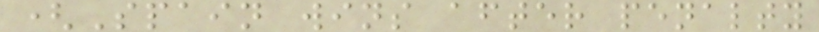(Spain wins after penalty
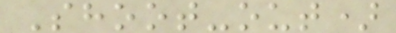Shoot-out)
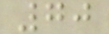70
